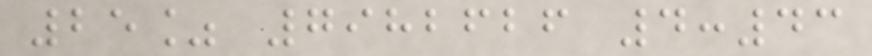25% 7982626 4:43
